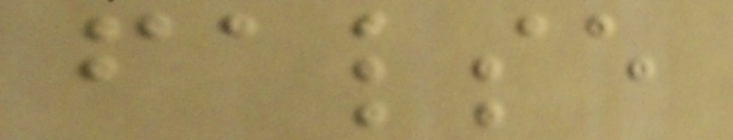false
